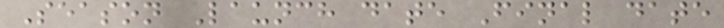Season Launch date Final date
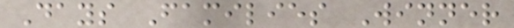Days Families Winner
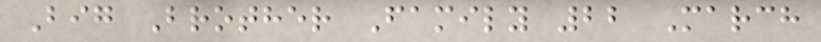Big Brother Family 22 March
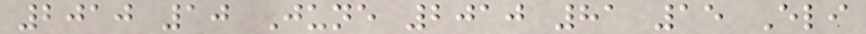2010 10 June 2010 81 15 Eli
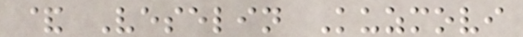& Veselin Kuzmovi
